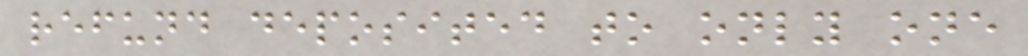refund deposited to only one
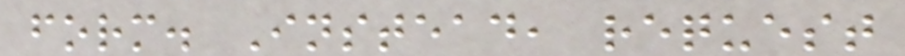form. Instead, request
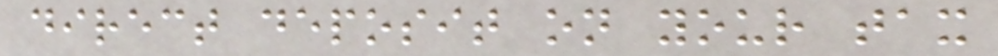direct deposit on your tax
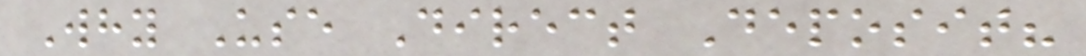Why Use Direct Deposit?
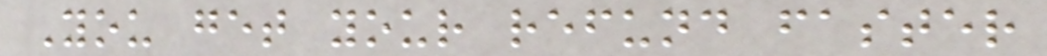You get your refund faster
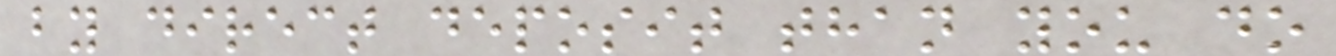by direct deposit than you do
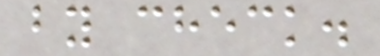by check.
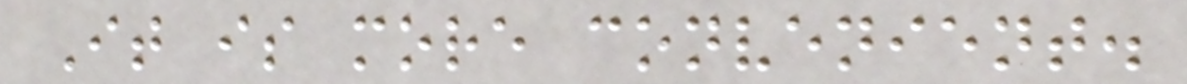It is more convenient.
